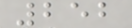252
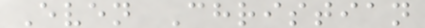Even Christian
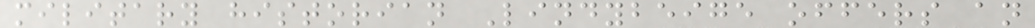military historian Lindybeige offers an
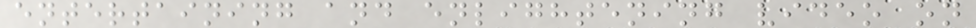entertaining and enlightening video on
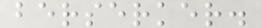berserker.
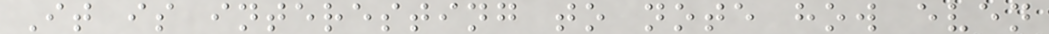It is interesting to note how even
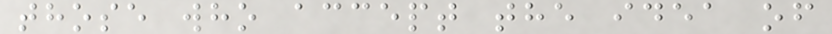those who accept the idea of
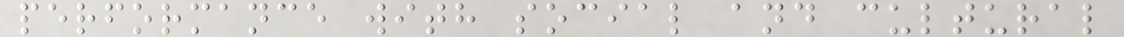performance with social and cultural
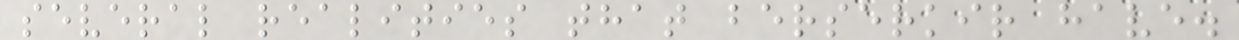several realities that berserkir have.
